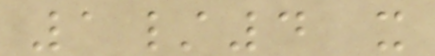1/4 x
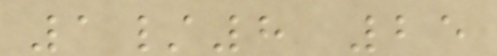1/8 25
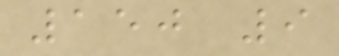150 9
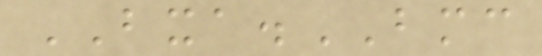BXA.BMC
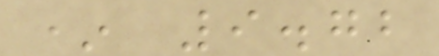* 9.72
